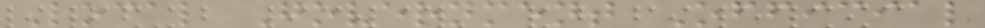Local Government Official
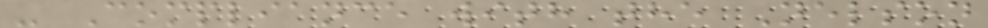- Compliance with the Nelson
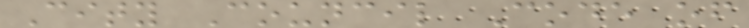City Council Code of
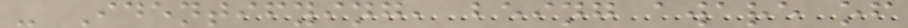- Identifying, being aware of
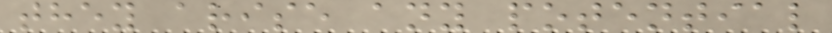they arise any potential
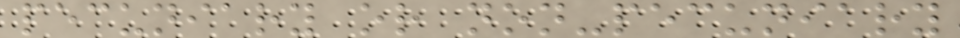pecuniary or non-pecuniary
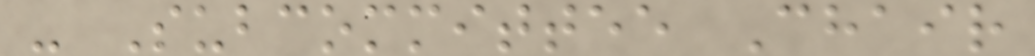- Subcommittee Chair
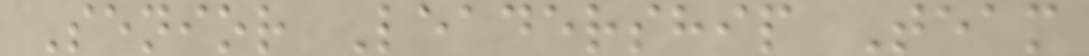Senior Leadership Team
